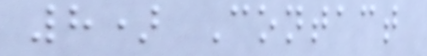8) Contact
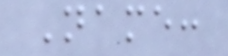Name:
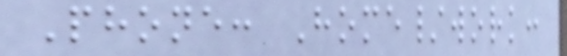Phone: Home/work:
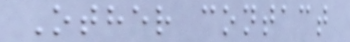Other contact
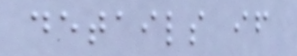details if
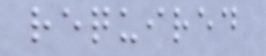required
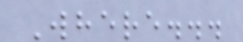Where...
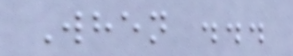When ...
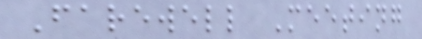Farewell Meeting
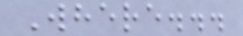Where...
